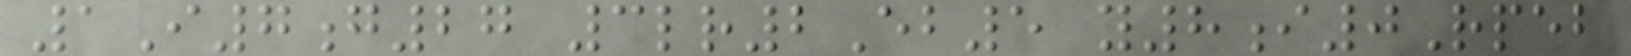1I7g27 3lr2Eb5 y8i0Rpeb
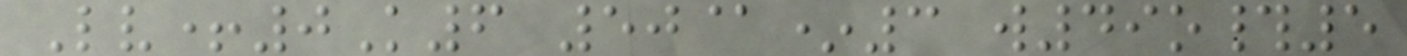Lv+0K6 50@*3 w49o#5
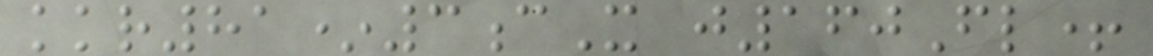kkr81*3cX j160Fl+
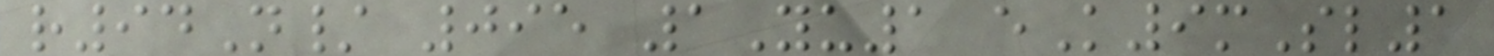r94N/ 095 1Yu1 eK9mSl1
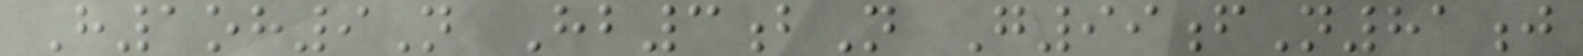H1oh9N Hb3bN G99fN81j
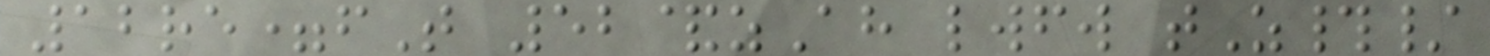12re=fT 52&zAh lwfw tZ#/
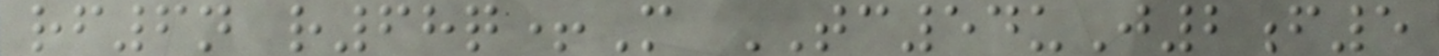rf6n r68q+M TC54uJ2f5
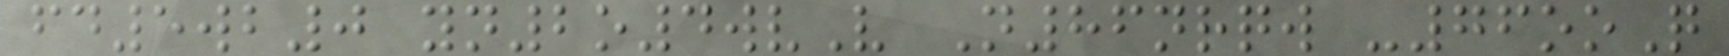fd5wb0 yn2o4wvV N86nrqw -76ooQ
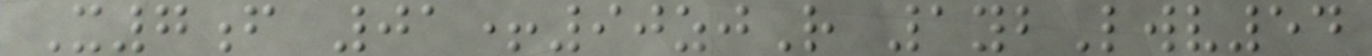X7f 01+90zjR 1ybLwv54
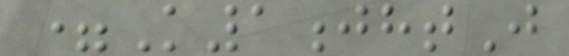=K1jhtJ
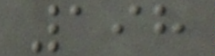198
